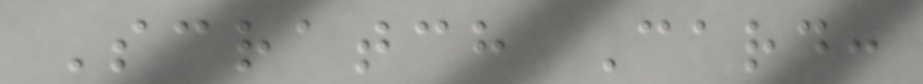Scratch Card:
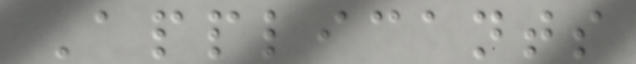Applicants
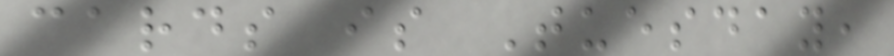cards is Tuesday,
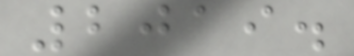2019.
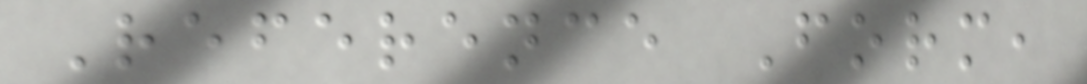Reference Form,
